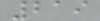219
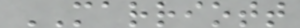MARRIOTT
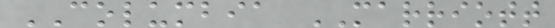COLUMBIA MARRIOTT
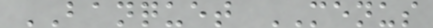BANQUET MENUS
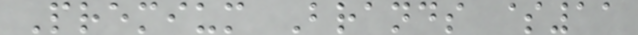Premium Brands $11
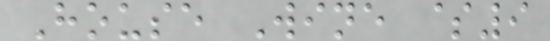House Wine $9
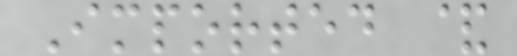Imported &
